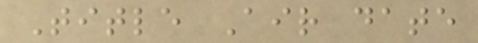Title Air date
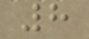8
